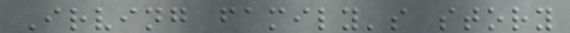Irving family's story
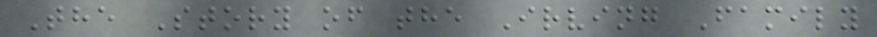The Story of the Irving Family
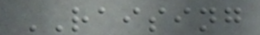RAISING
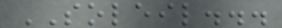SOLEIL...
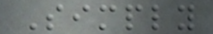Simply
